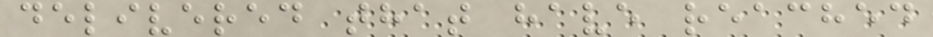delivered that have reached
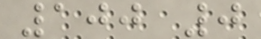100 0
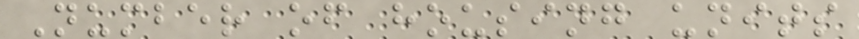Number of housing units
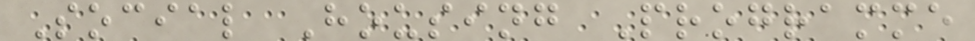Social Housing Programme
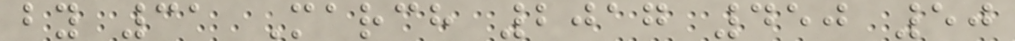by 31 March 2017 450 50
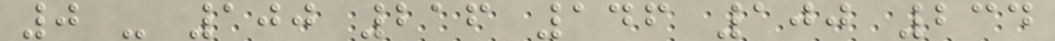0 - 100 216 146 100 234
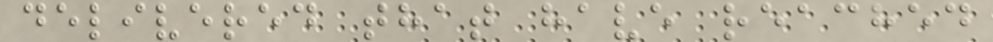delivered that have reached
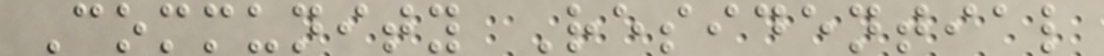Community Residential
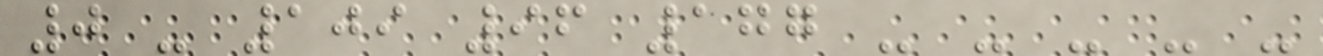0 - 109 96 177 - - - - -
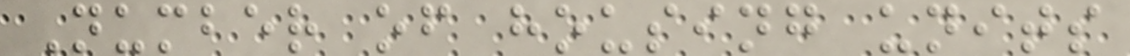Number of housing units
